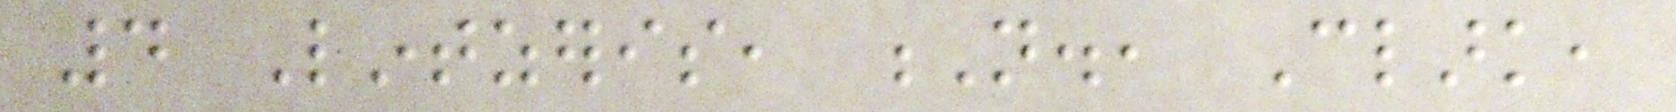4 Lintzeris, N., Clark,
